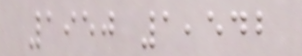1950 1,542
